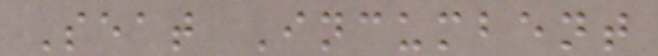Seat Incumbent
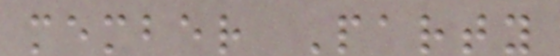member Party
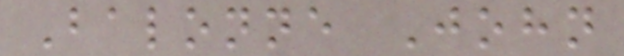Balonne John
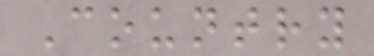Country
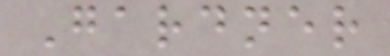Gardner
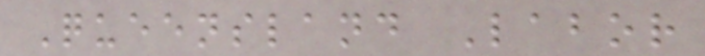Queensland Labor
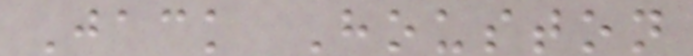Jack Houston
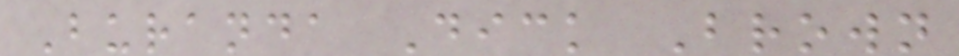Buranda Dick Brown
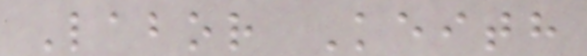Labor Keith
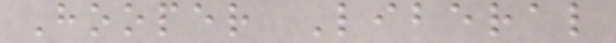Hooper Liberal
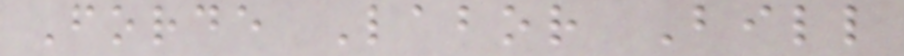Forde Labor Bill
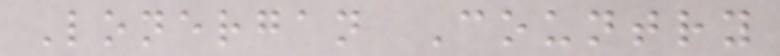Lonergan Country
